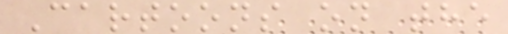Cartoons on the
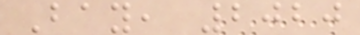Bay, 2020
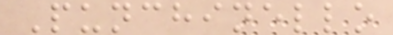Punchinello
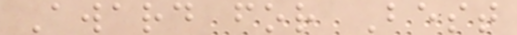Award for Best
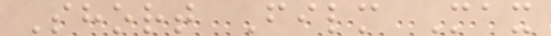Short Film Max
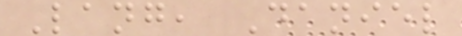Lang, Daniel
